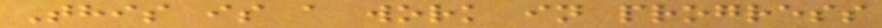This is a work in progress
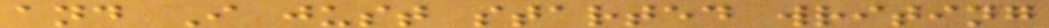and I just started writing
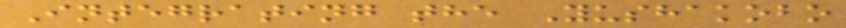Integrating the Yushakobo
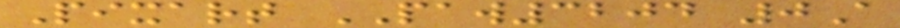Pixart PAW3204 0A
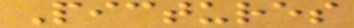Pictures
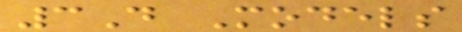3D Models
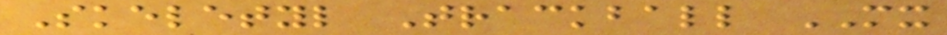Skeletyl Trackball MX
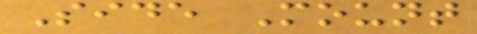Side Mount
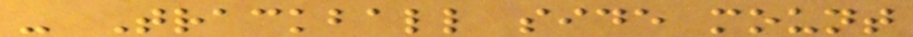- Trackball side mount
